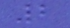2
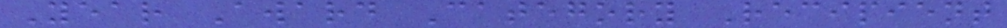Year Award Category Recipient
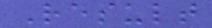Result
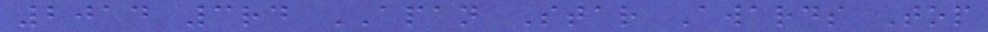2014 3rd APAN Star Awards Top
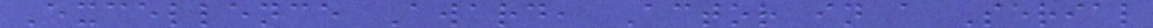Excellence Award, Actor in a Serial
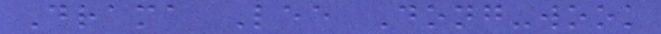Drama Lee Dong-wook
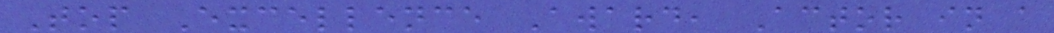Top Excellence Award, Actor in a
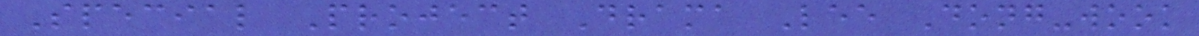Special Project Drama Lee Dong-wook
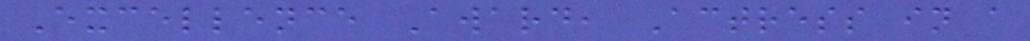Excellence Award, Actress in a
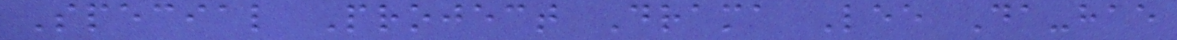Special Project Drama Lee Da-hae
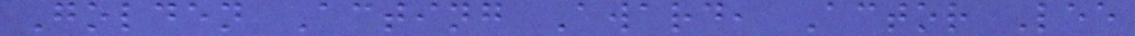Golden Acting Award, Actor Lee
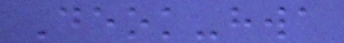Deok-hwa
